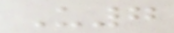U7
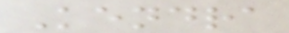Kendra
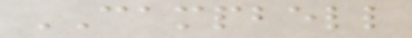CAMPBELL
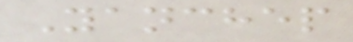Yanchep
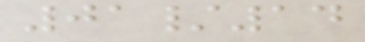01/14
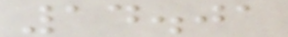14.01
